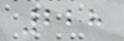228
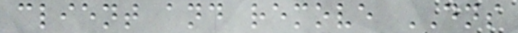client and remove DNS
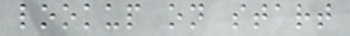lookup on start
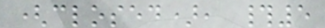(closed), #5
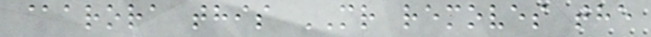@arora this MR removes the
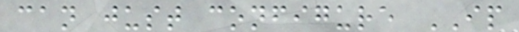can just configure IP
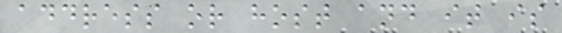address or host and it is
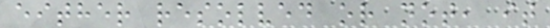either resolved or not, it
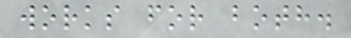works for both.
